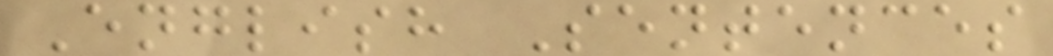English Sentences
